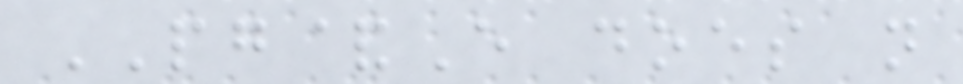PG&E does not
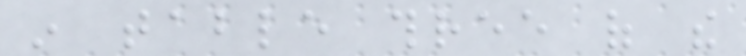in table three of the
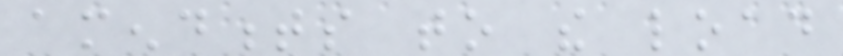amendments to the load
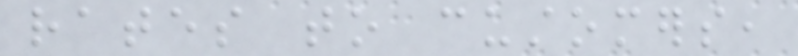rates to customers,
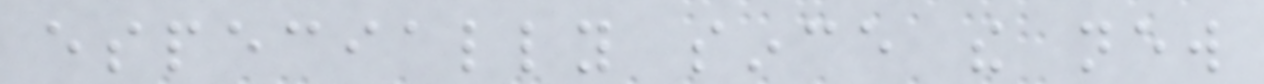especially since the new
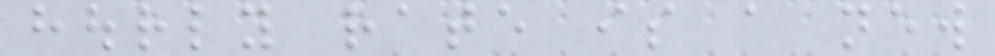hourly rate is a new
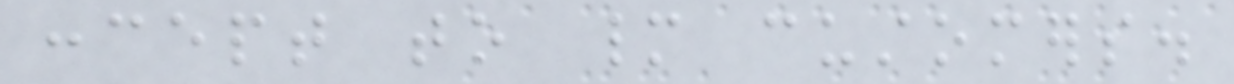concept to many customers.
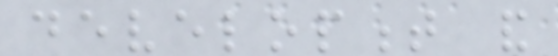development and
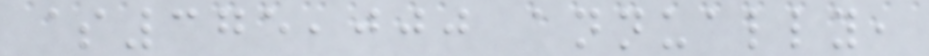$375,000 annually,
